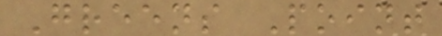Greens Point
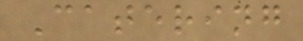Catering
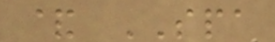& SPA
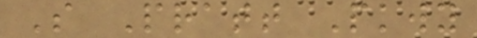S Pratt Pkwy
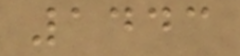1443
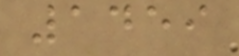1459
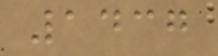1437
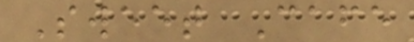Sweet Cafe
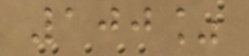100%
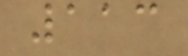113
